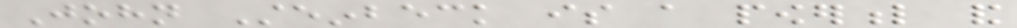John Steinbeck is a powerful and
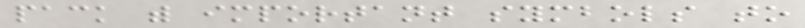pack with important symbols to
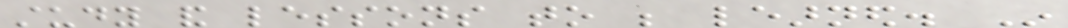study and lessons to be learned. In
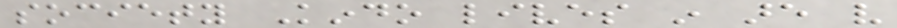society Kindo lives in are very
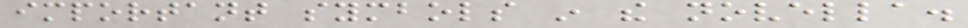important symbols in the novella.
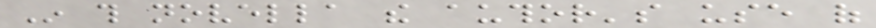In this novella the author's use of
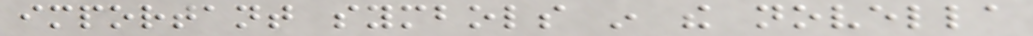important symbols in the novella
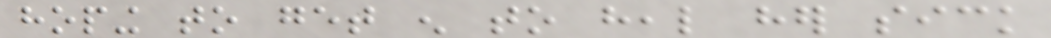hoping to get enough to heal her sick
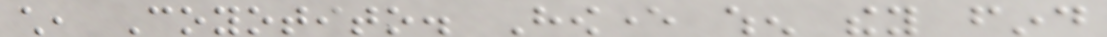child, Coyotito. However when they find
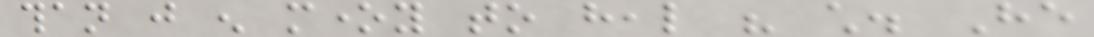than just enough money to heal his child. He
